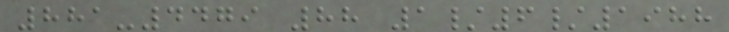881-4479 88 1/6/1988
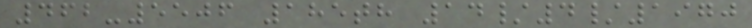462-5506 185th 14/4/1970
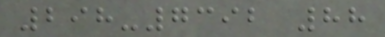298-7392 88
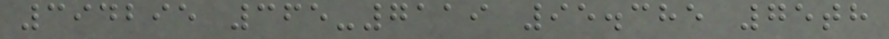394295 365-7119 95.385 75th
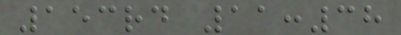153rd 11:38
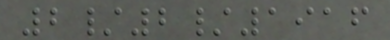2/2/1916
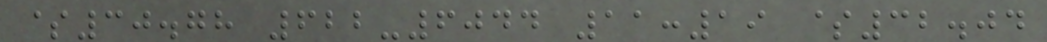$30.78 622-6044 11:19 $32.04
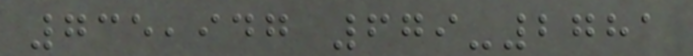735,947 679-2781
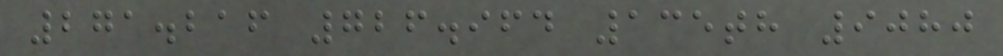271.216 726.964 135th 9080
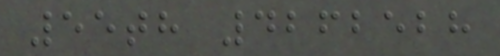55th 4262528
